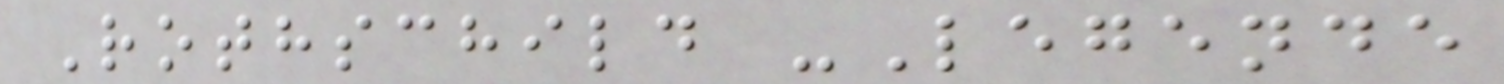Rothschild -Legende
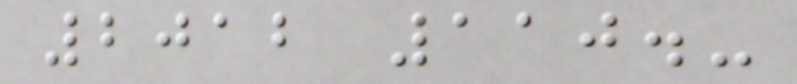2012 110.-
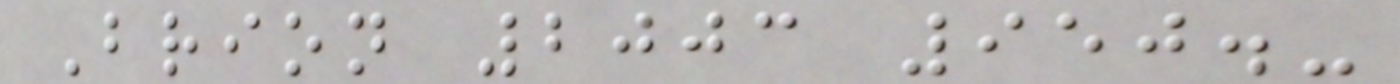Brion 2003 950.-
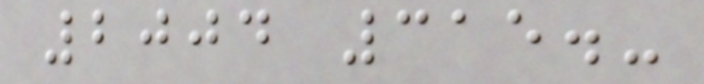2004 315.-
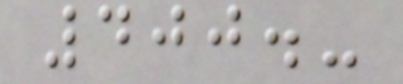400.-
